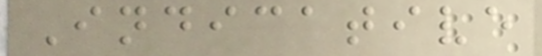Indicative
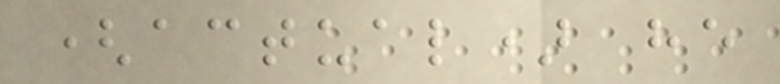(actual) he
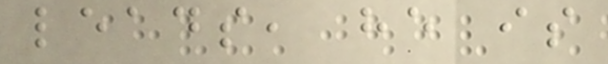leads, he is
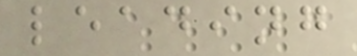leading
